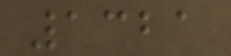1321
